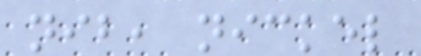nib, nickel
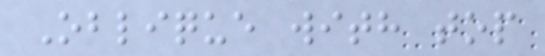Oblique with top
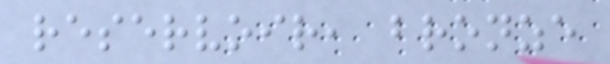reservoir, bronze
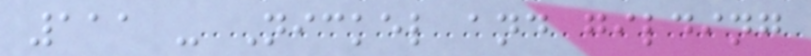111 - Nickel and gilding
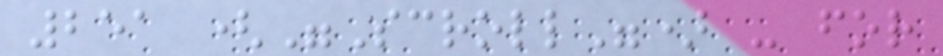251 ("Scroll") - for
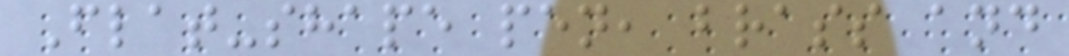Flat-shape pen, brass and
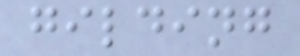gilding
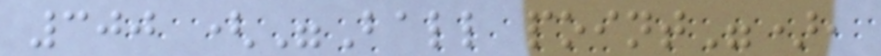300 ("Ball point"),
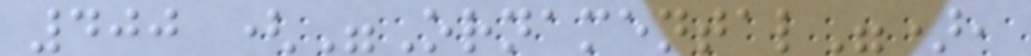400 ("Ornamental"),
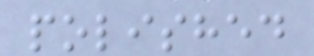polished
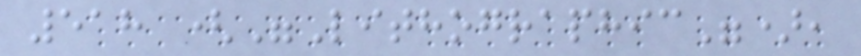518 ("Lithographic"),
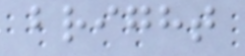bright
